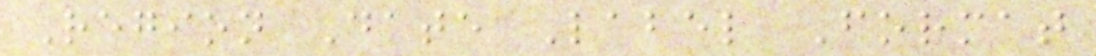Region Date Label Format
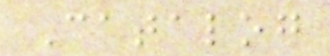Catalog
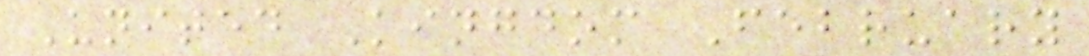United Kingdom February
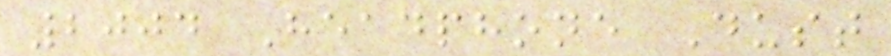2004 Headphone Dust
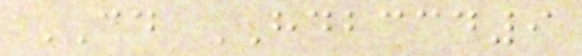CD HDBCCD9
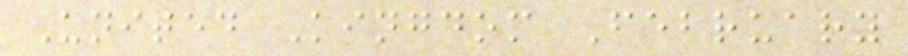United Kingdom February
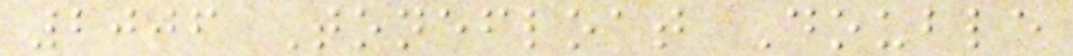2006 Tonefloat Double
